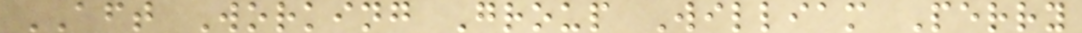AFT Working Group William Perry
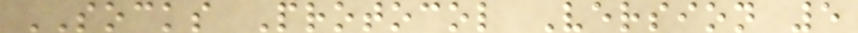SOCKS Protocol Version 5
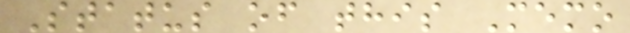Status of this Memo
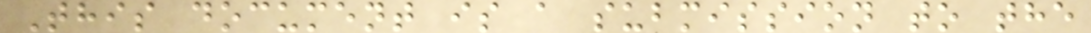This document is a submission to the
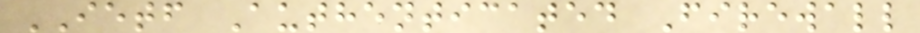IETF Authenticated Firewall
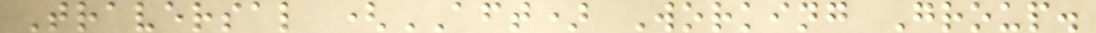Traversal (AFT) Working Group.
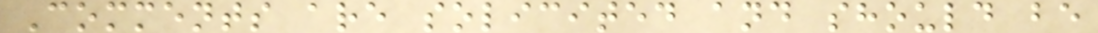Comments are solicited and should be
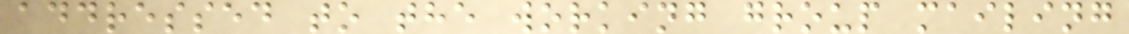addressed to the working group mailing
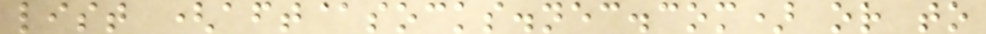list (aft@socks.nec.com) or to
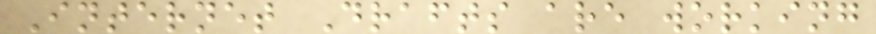Internet Drafts are working
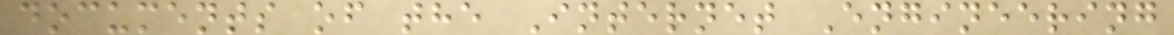documents of the Internet Engineering
